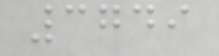3749
